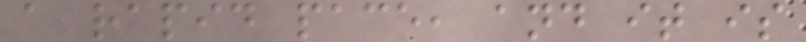a rapid pace, and it is
